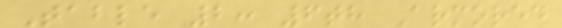Table 2: 6th Armored
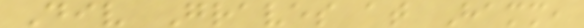Div Graves at Hamm,
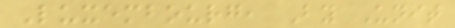Luxembourg, By Unit
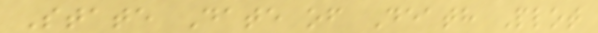State Date of Death Plot
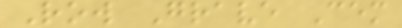Row Grave Cem
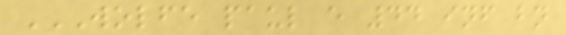WOLFE PAUL E 44 INF BN
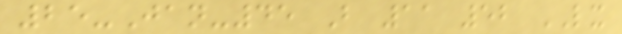25-Jan-45 B 11 52 LX
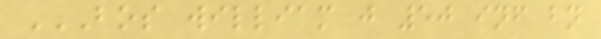BOS WILLIAM J 50 INF BN
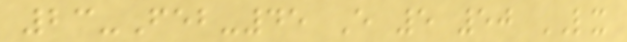23-Feb-45 E 5 50 LX
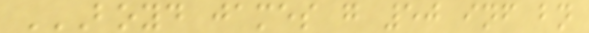BOYD JAMES G 50 INF BN
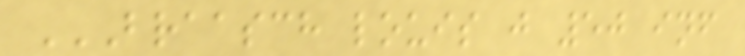BRAASCH LOUIS J 50 INF
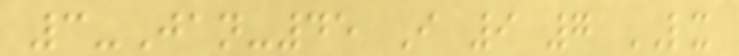3-Jan-45 I 9 7 LX
